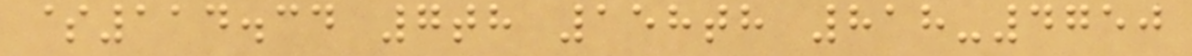$114.34 7th 158th 818-4750
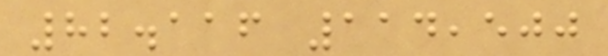82.116 114,500
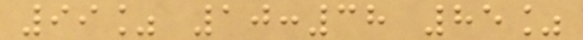99% 10:38 85%
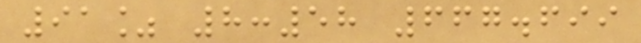91% 8:58 667.699
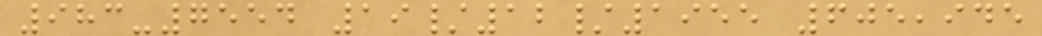983-7554 19/12/1955 605,945
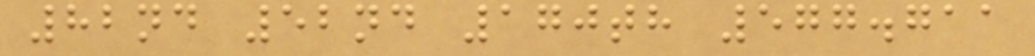82nd 52nd 170th 577.711
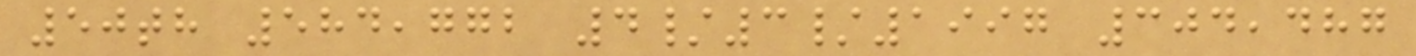50th 584,772 4/3/1997 304,487
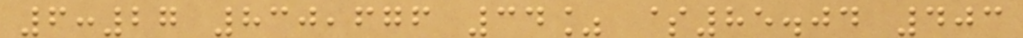6:27 830,676 34% $85.04 403
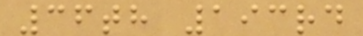36th 193rd
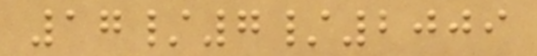17/7/2009
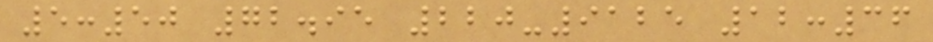5:50 72.95 220-9125 12:36
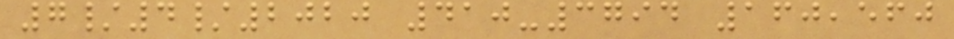7/4/2020 410-3794 160,560
